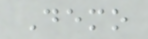Demo
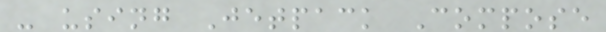- using Jetpack Compose
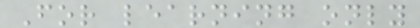For learning only
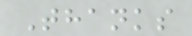Thanks
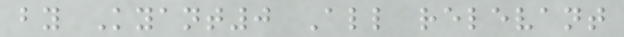by Kyant0 All relevant
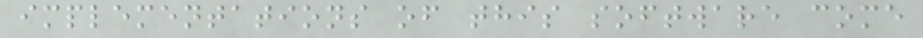implementations of this software come
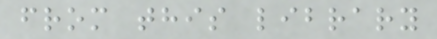from this library
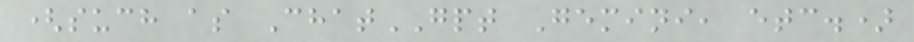(such as ChatGPT Gemini, etc.)
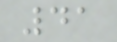41
